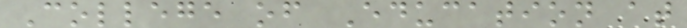College of Education at
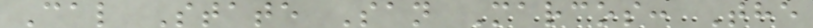Cal State San Marcos: The
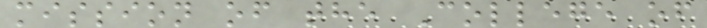mission of the College of
